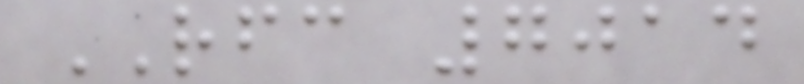RFC 7014
